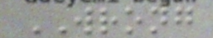WRONG
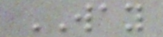WAY
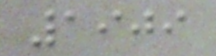1909
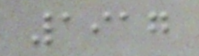1917
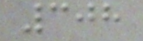308
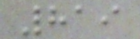819
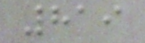819
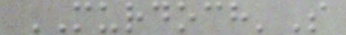MURDOCH'S
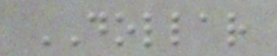DOLLAR
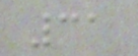31
